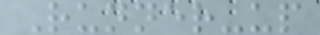Runner-up
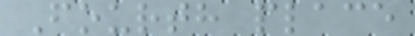Fourth place
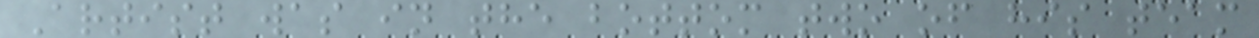Artist was in the bottom two of his team
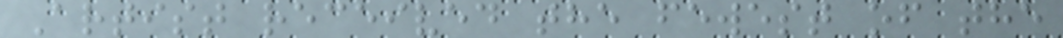Artist received the fewest of the
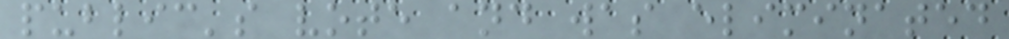public's vote and was eliminated
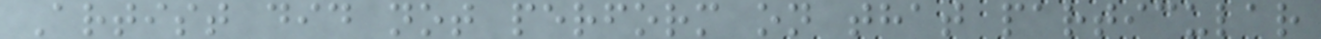Artist did not perform on that particular
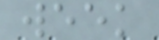week
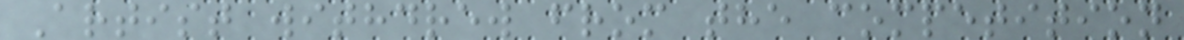Artist withdrew from the competition
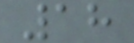18
